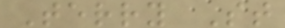Terry St
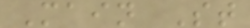Main St
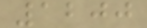1200
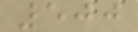500
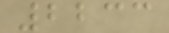2233
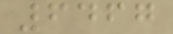6467
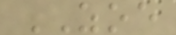ZOE
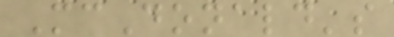McDonald's
